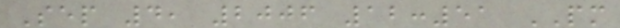Sep 4, 2006 12:51 PM
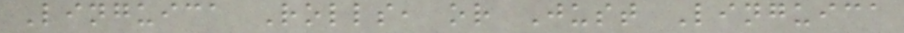Linguica Rolls, or Just Linguica
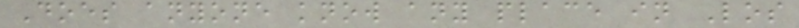Does anyone know any place in Los
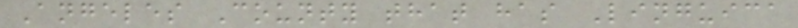Angeles County that has Linguica
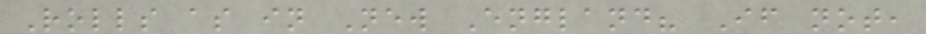Rolls as in New England? If not,
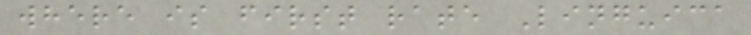where is first rate Linguica
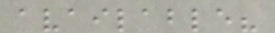available?
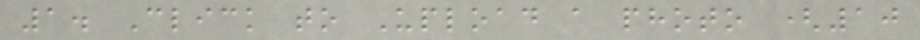1. Click to Upload a photo (10
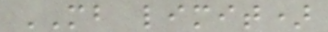MB limit)
